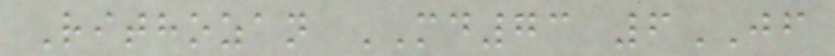Rithozan MD73 6JF
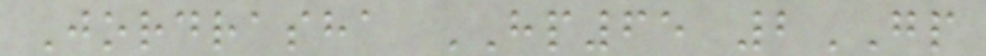Jordrasha HP65 2GP
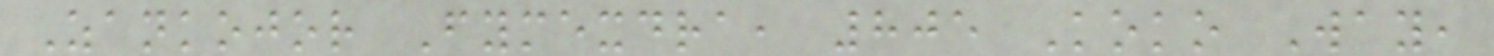Zankojor Fymexdra, 805 Koko Way,
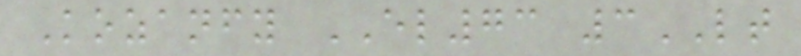Kozanfy EL73 3LT
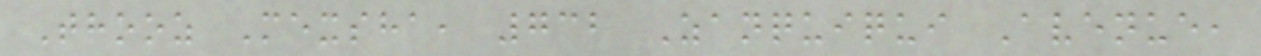Thooz Mexsha, 732 Zanquiqui Avenue,
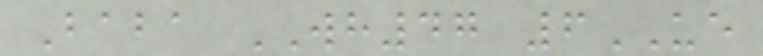Baba WH47 6UE
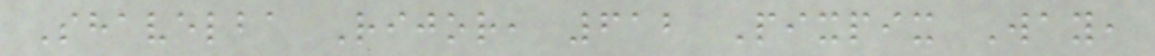Shavelba Rijor, 612 Pixpix Way,
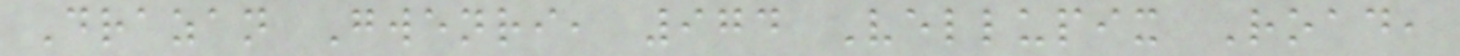Drazan Gwenri, 974 Vellupix Road,
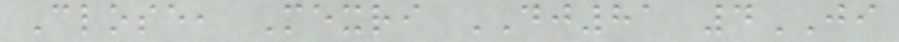Close, Mexri DJ81 4JI
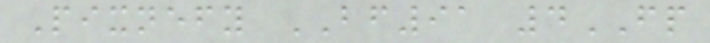Pixnefy BF91 4FP
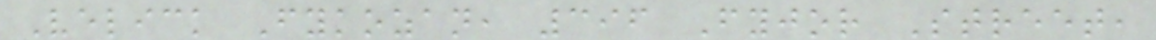Velick Fykozan, 396 Fyjor Street,
